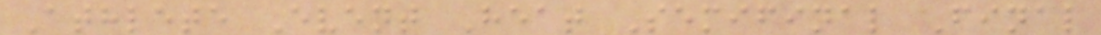Athlete Event Heat Semifinal Final
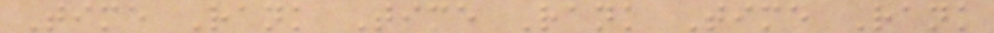Time Rank Time Rank Time Rank
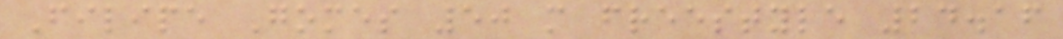Filipe Gomes 50 m freestyle 24.16
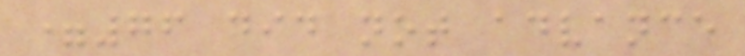=76 did not advance
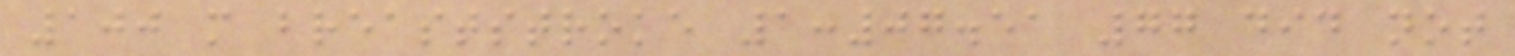100 m breaststroke 1:07.51 77 did not
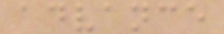advance
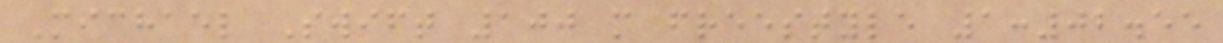Michael Swift 100 m freestyle 1:02.55
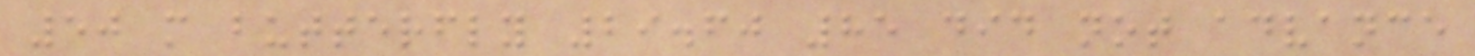50 m butterfly 29.60 85 did not advance
